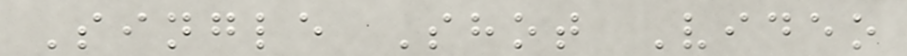Single Shot Video
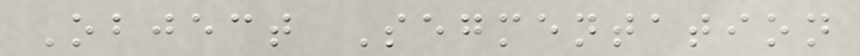Object Segmentation
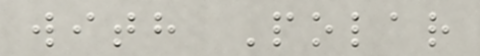with Polar
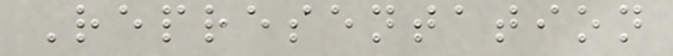Representation
